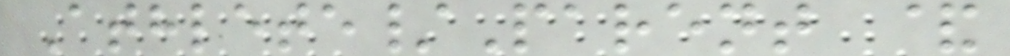Athlete/Parent &
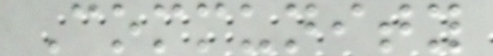Community
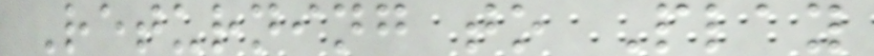Returning to Play
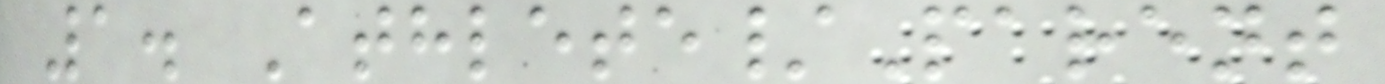1. Athlete/Parent
